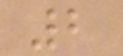2
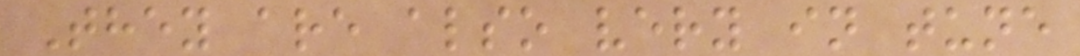They are also very in tune
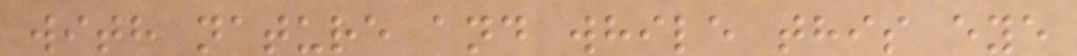with nature and while this eye
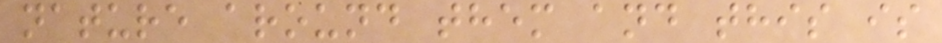nature around them and this is
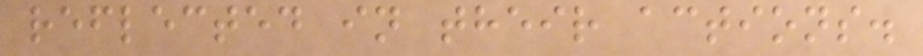reflected in their actions.
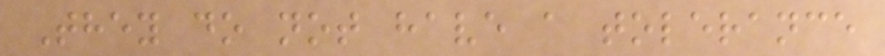They do not have a tolerance
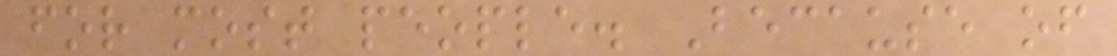for most people. Because of
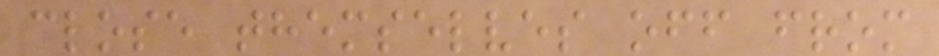close themselves off from
